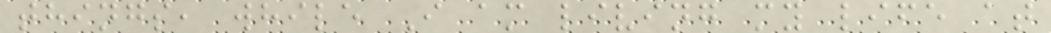things, while I am living my life at
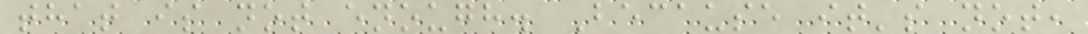that is not enough. Because it's not,
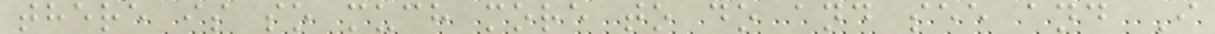there is so much more to do and see and I
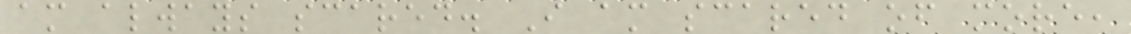am always scared. I am scared of more,
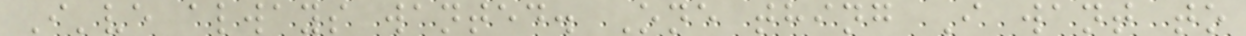I've always wanted. One thing I want to
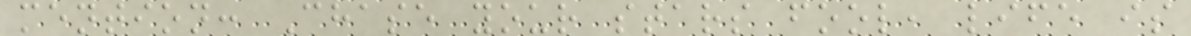mention: Chase your stars fool, life is
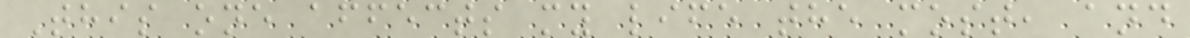This one affects my life the most, and
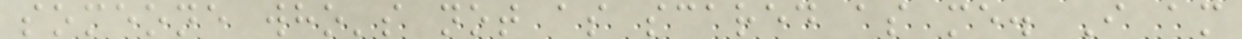someone who's not as scared as me. I am
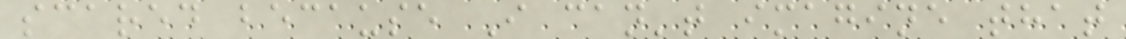scared because I can't imagine that
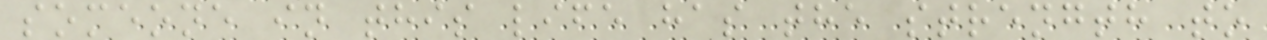someone in this life has the strength to
